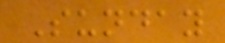Sunday
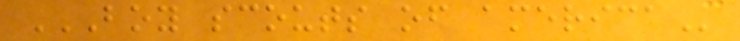BOY SCOUTS OF AMERICA
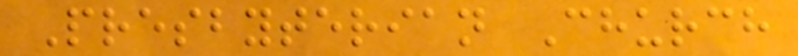Presbyterian Church
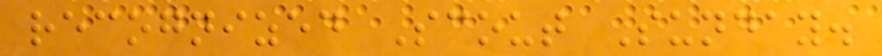recognized Scout Sunday.
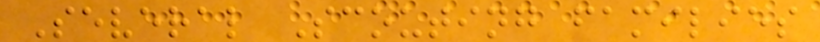Several Scouting families
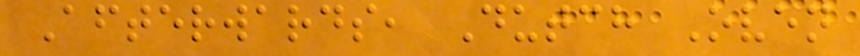Afterwards, Dutch Oven
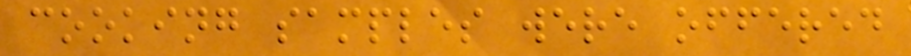cooking samples were offered
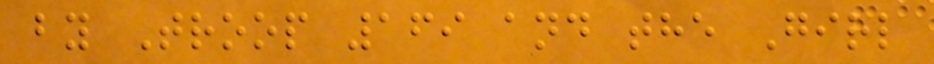by Troop 169 and the Girl
